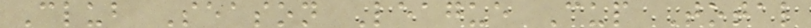Club Season League Cup Total
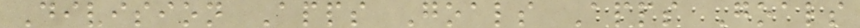Division Apps Goals Apps Goals
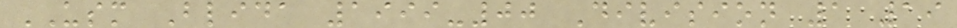USM Blida 1999-00 Division 1 19
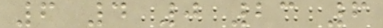6 4 0 23 6
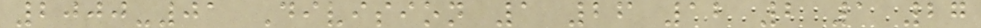2000-01 Division 1 26 12 2 1 27
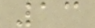13
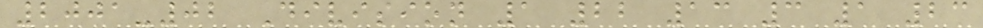2001-02 Division 1 22 13 3 1 23
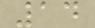14
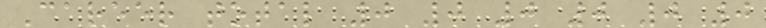Career total 0 0 0 0 0 0
